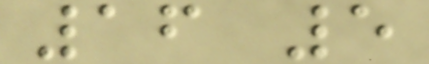16 5
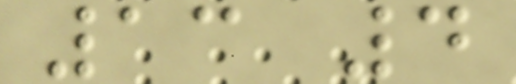13 4
